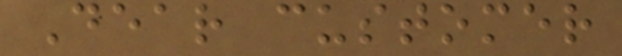Dear customer
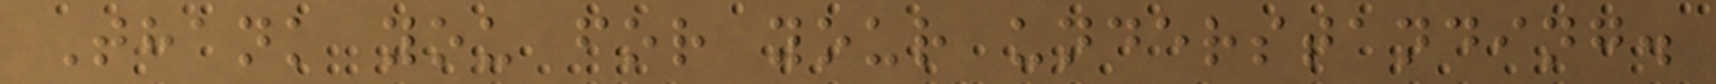Thank you for your understanding.
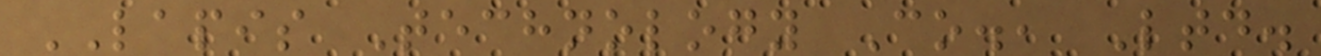LAPIS Technology Co., Ltd.
